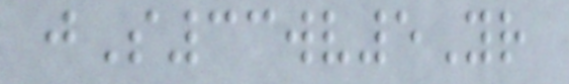jS33wv5Yr
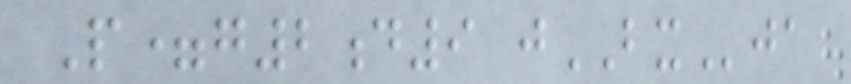P=g2d9 jBXja
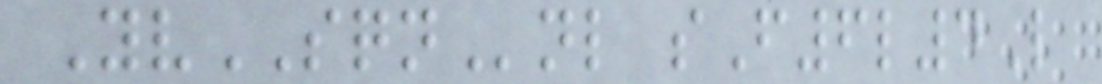YvSQNnl sF6l4L
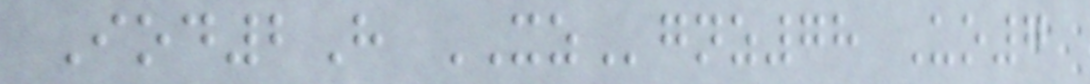Iod2H XZgnz78 Uo7
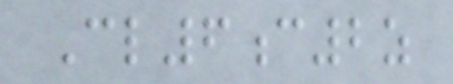Cl6c2z
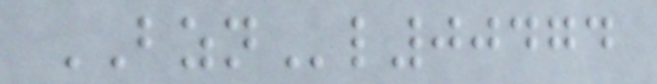BZNl00474
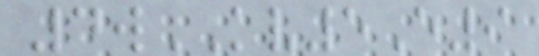4wKV5E9
